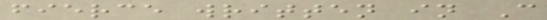fierce written in C
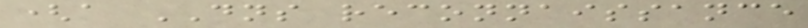(a DNS reconnaissance
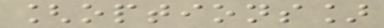[options]
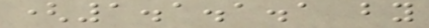(1.1.1.1 by
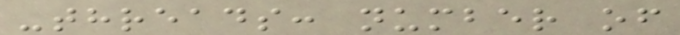-threads: number of
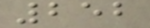252
